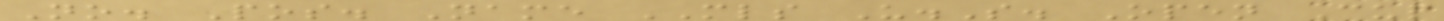No. Pos. Name MLS U.S. Open Cup
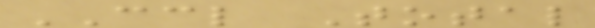CCL Total
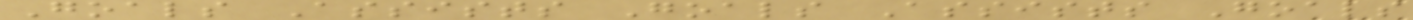Goals Assists Goals Assists Goals
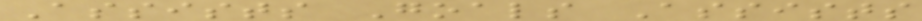Assists Goals Assists
